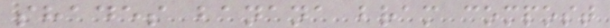shades banana bram compost
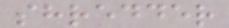shredder
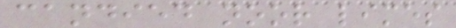candied noor limes
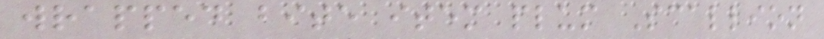wrapped bite item plum Scallion
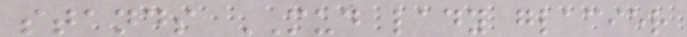stands MUD lady glacier
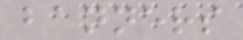banners
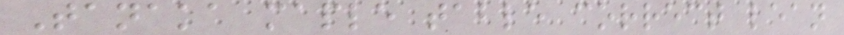Tanaka maple table correct lean
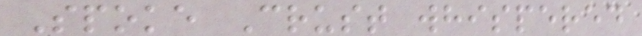Spoke Crust whispered
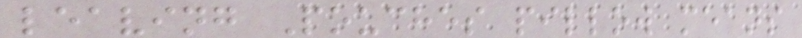leaving Pouches pillow means
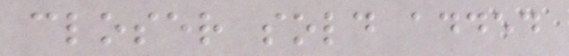closer sold added
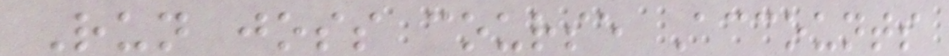Run joss course Accounts
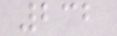232
